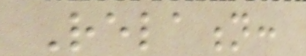Relation:
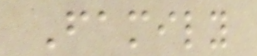Family
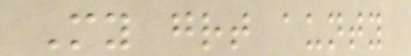My great aunty
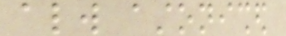always astonished
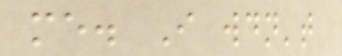me. I wouldn't
